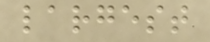largest
